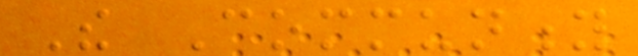The Community
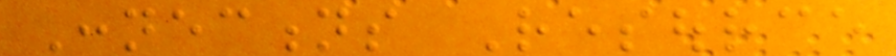Connections Resource
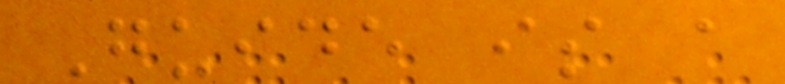Guide is a
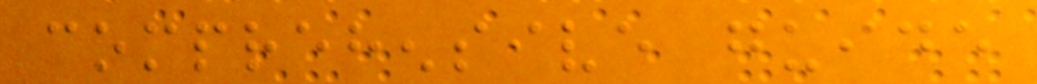comprehensive guide
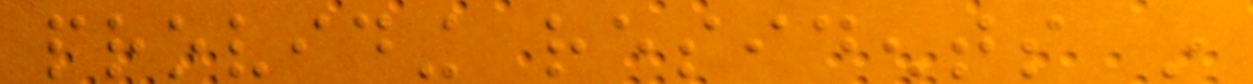providing residents in
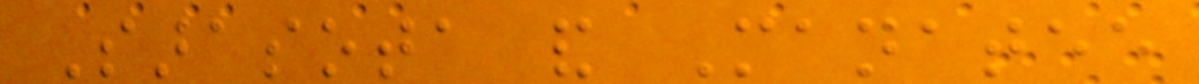Sarasota and Manatee
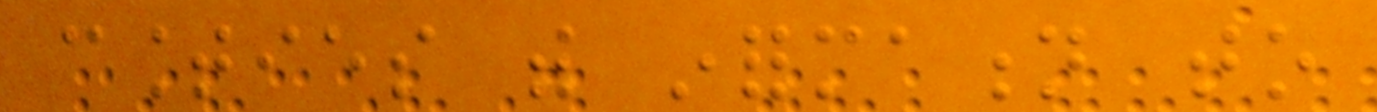counties with information to
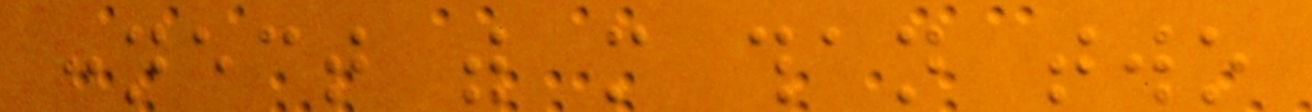connect with more than two
